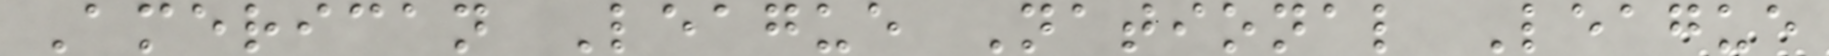American League National League
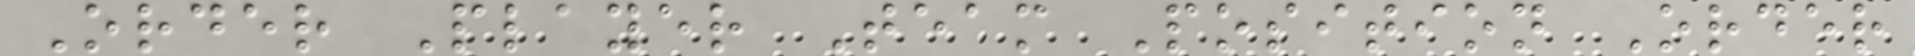Order Player Team Position Order
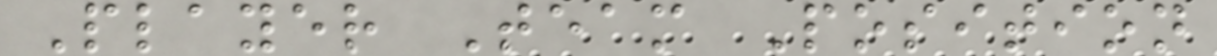Player Team Position
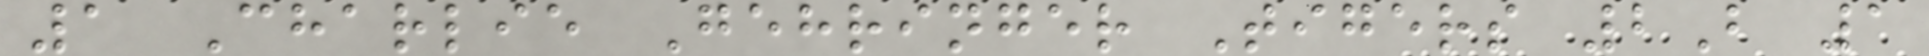1 Charlie Gehringer Tigers 2B 1
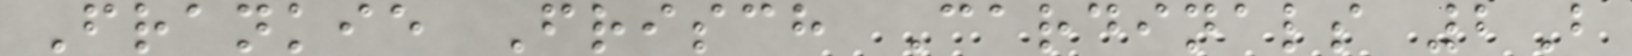Frankie Frisch Cardinals 2B
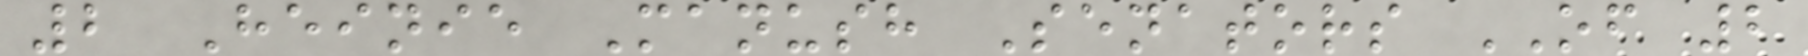2 Heinie Manush Senators OF 2
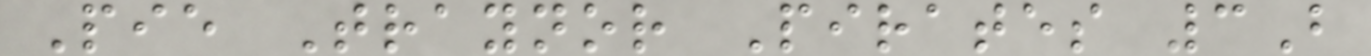Pie Traynor Pirates 3B
